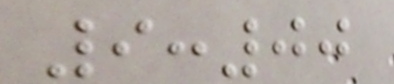9:00
